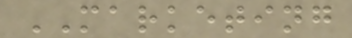MARKETING
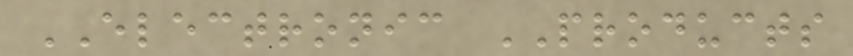ELECTRONIC PRODUCTS
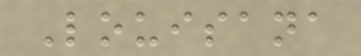Louisana
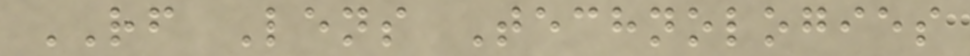RF Lens Technologies
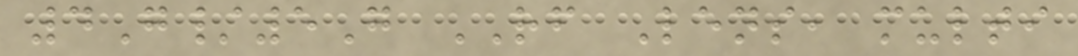4G/5G RF Lens, multi
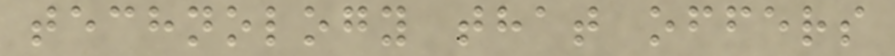technology that offers
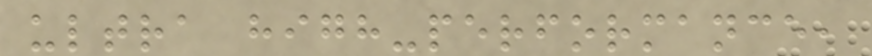ultra high-performance,
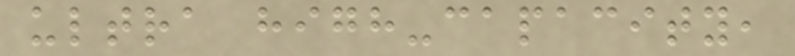ultra high-capacity,
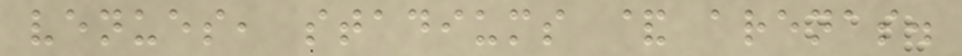venues, stadiums & arenas.
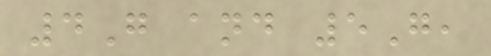4G and 5G,
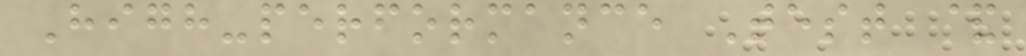High-performance Test &
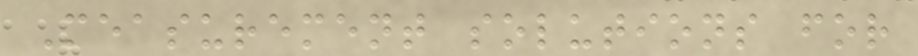Measurement solutions for
